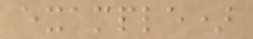example)
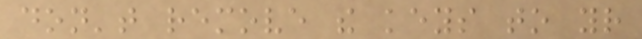don't remove the keys to your
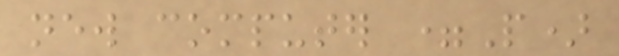new computer =P)
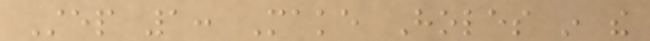Step 1: Make Holes in the
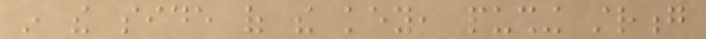in the side of the key, pushing strong
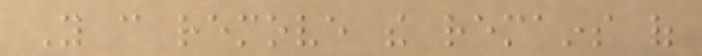You can remove the remains of
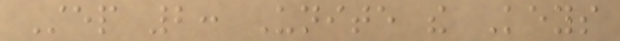Step 2: Unite the Keys
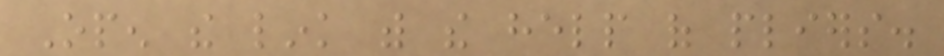Open the link with the help of pliers.
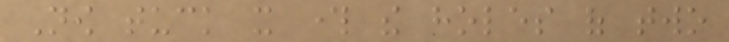Now tuck it through the holes of two
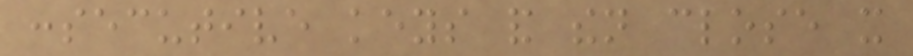consecutive keys and then close it
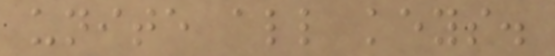unite all keys.
